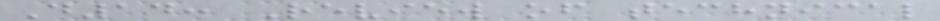D14: Review of technical
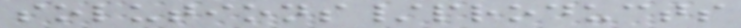solutions/products
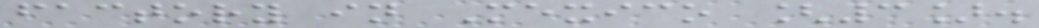factory in Mexico [3].
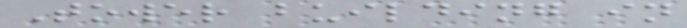Tower building in
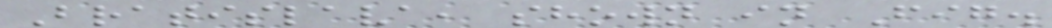Bratislava, shown in Fig.
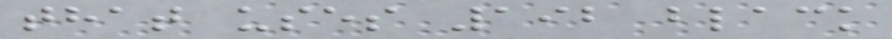that uses 192 black
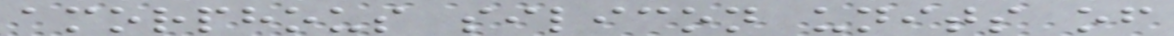amorphous silicon units of
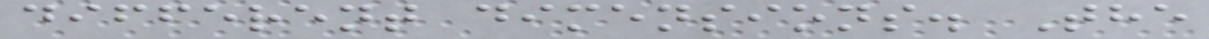different dimensions. The
